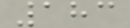183
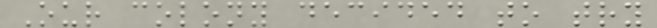Our colony decided to try
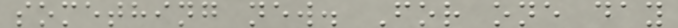something new. For one day
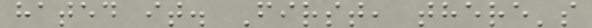hated it. First, there's
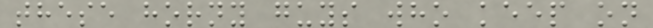these horny guys who keep on
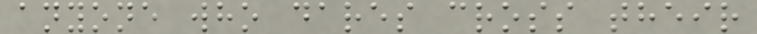anyone who dares cross their
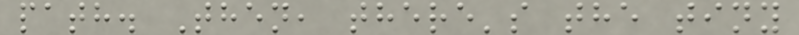path. Then, there's the tiny
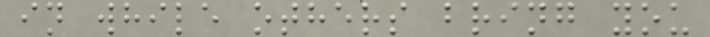in while others bring you
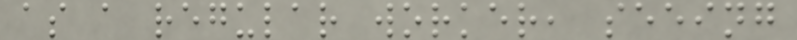as a regular worker, seeing
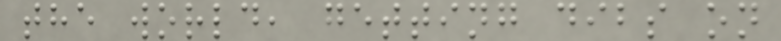the world, getting dibs on
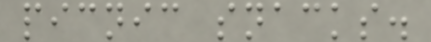picnic snacks.
